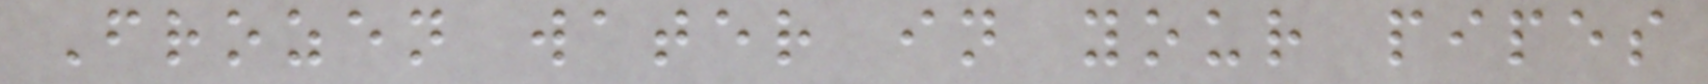Frozen water in your pipes
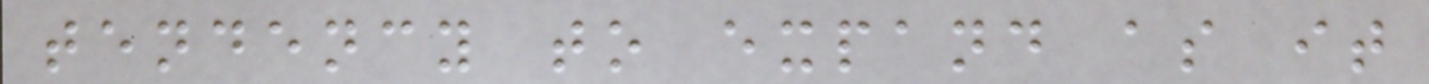tendency to expand as it
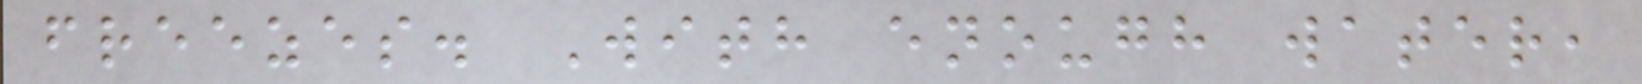freezes. With enough water,
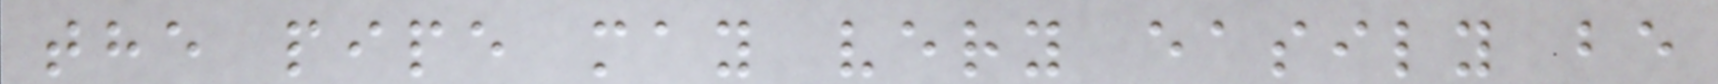the pipe may very easily be
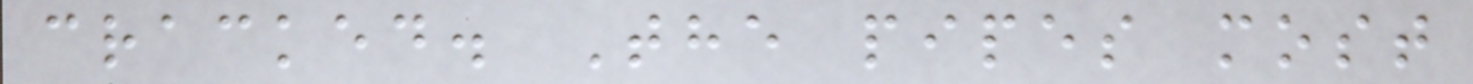cracked. The pipes most
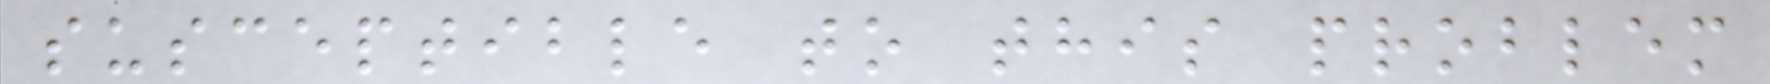susceptible to this problem
